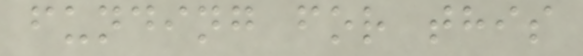funding for this
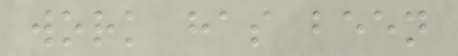work has been
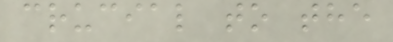crucial to the
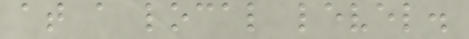at a local level.
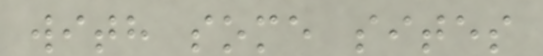with some sites
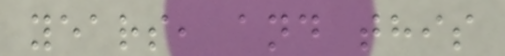years, and this
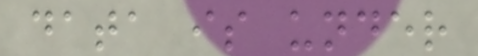data is under
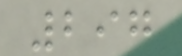297
